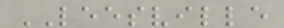LEESVILLE
